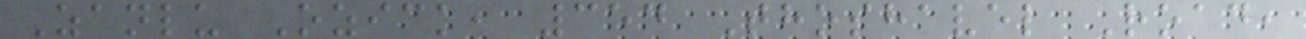Zanlu Ozick, 354 Thoshavel Road,
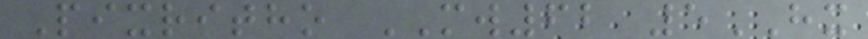Pixritho MW62 5HX
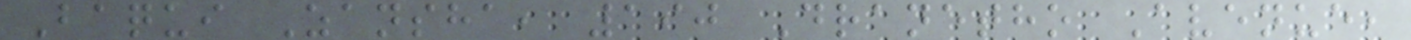Baqui Zansha, 190 Dranetho Avenue,
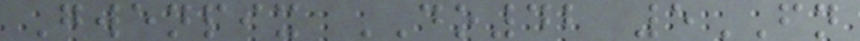Gwenpix DO42 5FN
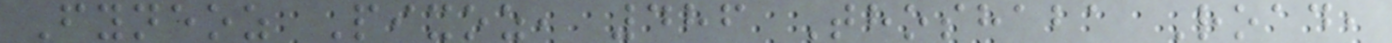Fyneoz Pixoz, 486 Thoshaba Road,
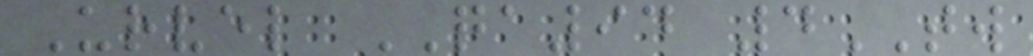Urvel QA94 4TW
